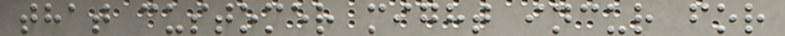that customer might incur for
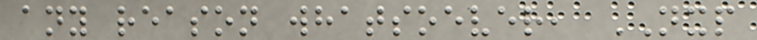any reason whatsoever, NXP
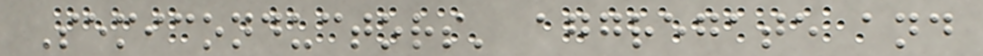Semiconductors' aggregate and
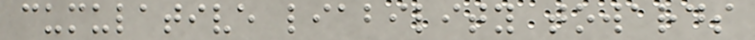cumulative liability towards
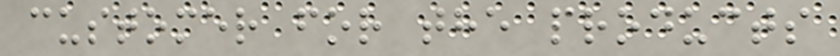customer for the products
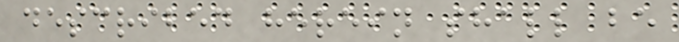described herein shall be
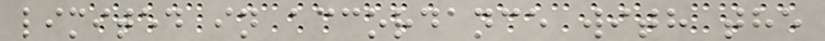limited in accordance with the
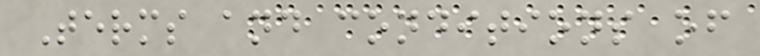Terms and conditions of
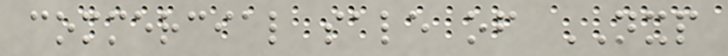commercial sale of NXP
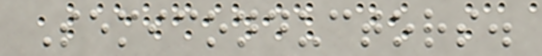Semiconductors.
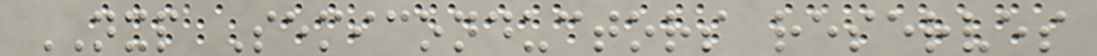NXP Semiconductors reserves
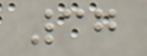37
